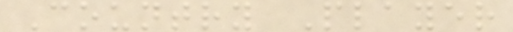Country Player
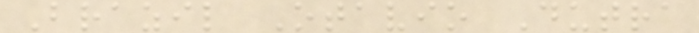Brazil Otavio Dutra
